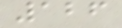126
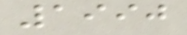1990
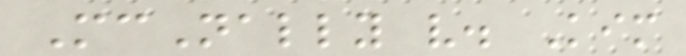McNally v. Kim
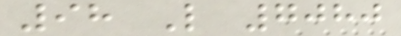98 L 7080
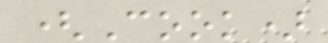(Cook)
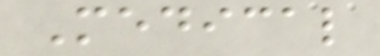Medical
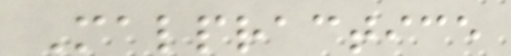Malpractice
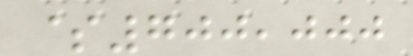$700,000
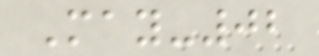May-02
